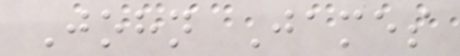John James
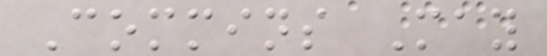Commins May
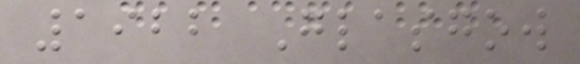1922 Glasgow
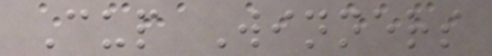Cup Winners
